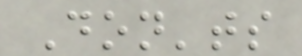Don'ts
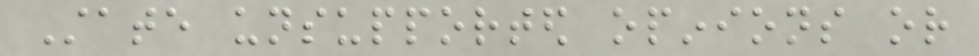State unsupported opinions or
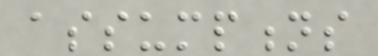assumptions
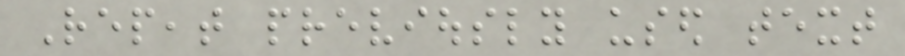Repeat previously used text
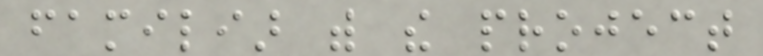familiar with the project
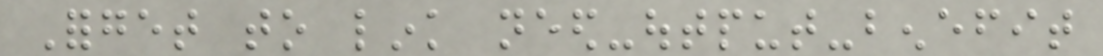Forget to link need-output-benefit
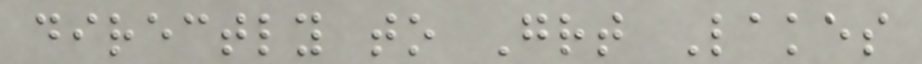directly to Great Lakes
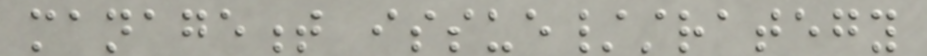management issue/strategy
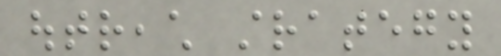outreach strategy
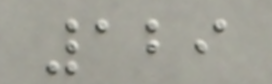129
